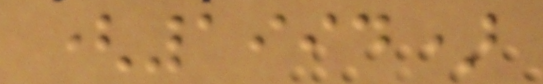(1994)
